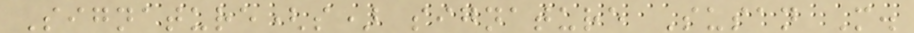Signature(s) signature Susan M.
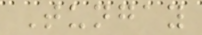Tungay
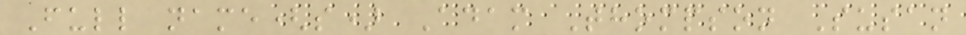Full name(s) Adam Thompson Susan
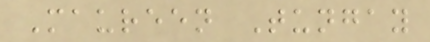Maureen Tungay
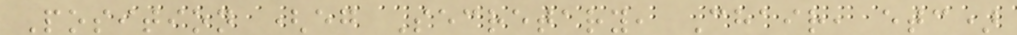Position (eg Secretary, Chair, etc)
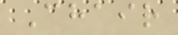Chair
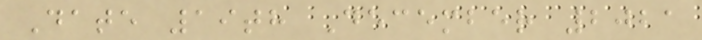Date 19th December 2021
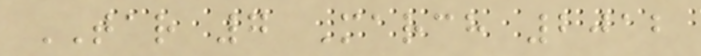TAR 7 March 2012
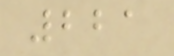221
